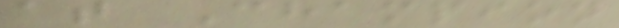at Champion
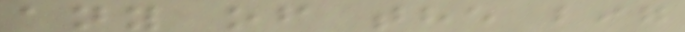any of the big
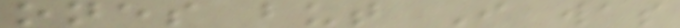ones but I was
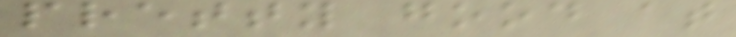pretty good at
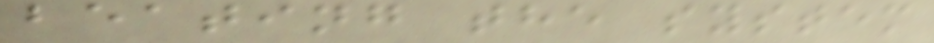beating the system
